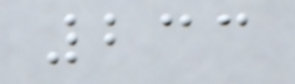233
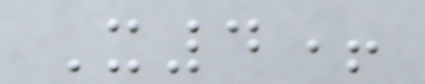X4+
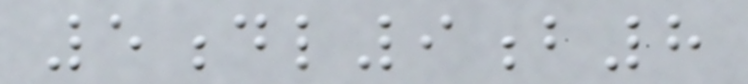5dl9b8
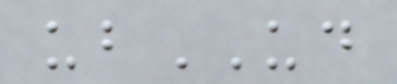ubUD
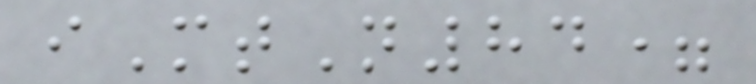iMtN84=
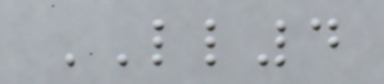LL4
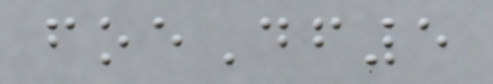foeDf5
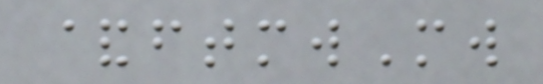&ftmwMw
